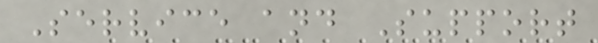Service and Support
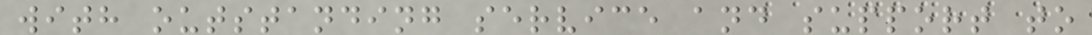with outstanding service and support to
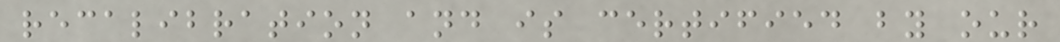recalibration and is certified by our
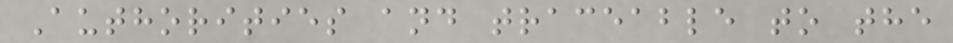Authorities and traceable to the
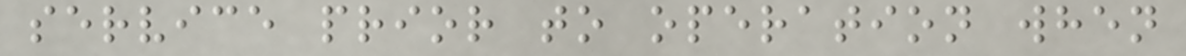service prior to operation when
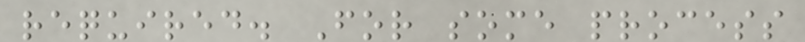required. For some process
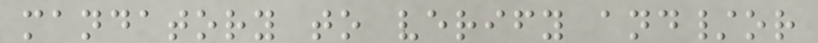mandatory to verify and/or
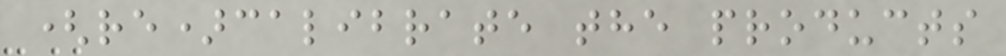(re)calibrate the products
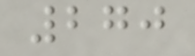270
